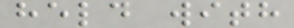held with
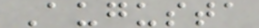Augusta
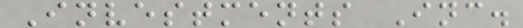Investments Inc.
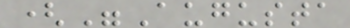("Augusta
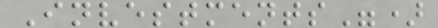Investments")
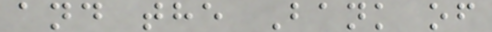and the Bank of
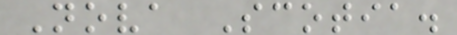Nova Scotia.
